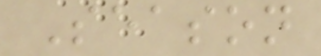Season
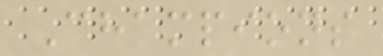Champions
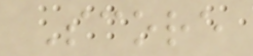Score
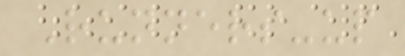Runners-up
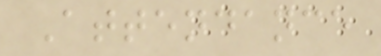Attendance
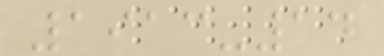1913-14
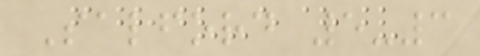Salford 5-3
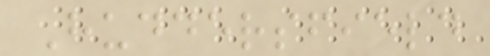Huddersfield
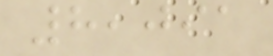8,091
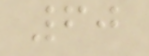60
